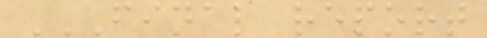FINAL REPORT
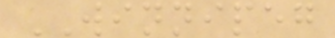WINNIPEG
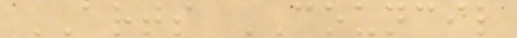ARTS COUNCIL
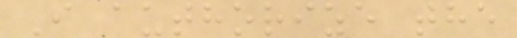I authorize the
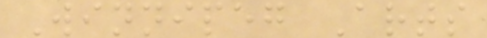Winnipeg Arts
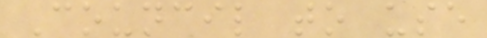Council to use
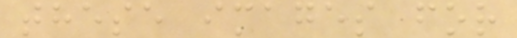these images for
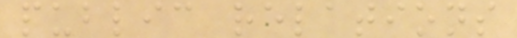public relations
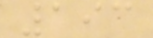193
